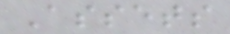Assets
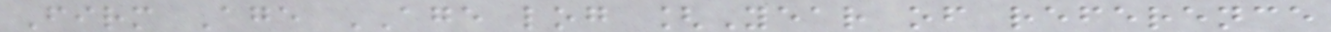Firm Age AGE log [Year of reference
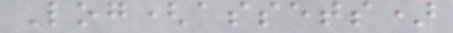Log(assets)
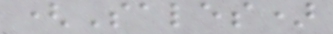(Sales)
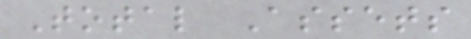Total Assets
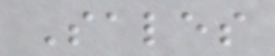Sales
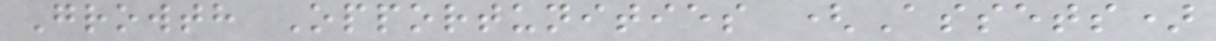Growth Opportunities (Assets)
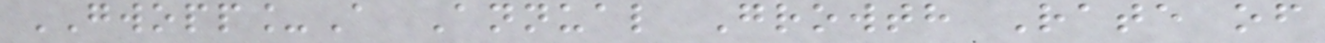GWOPP_A Annual Growth Rate of
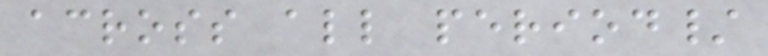across all period/
